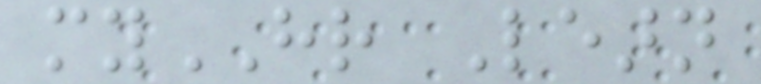myHR Learn
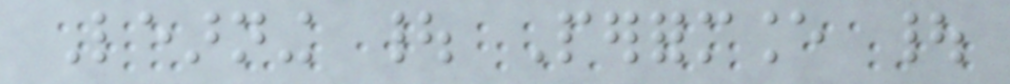Learning | Performance |
